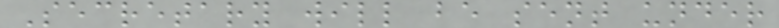Secretary will be sent under
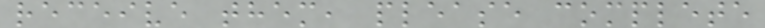receive them, please complete
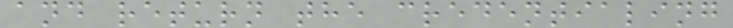and return the credentialing
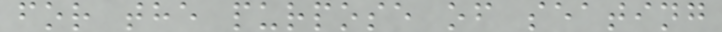for the purpose of seating
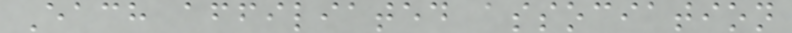Each affiliated association
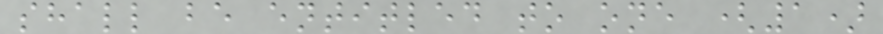shall be entitled to one (1)
